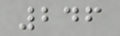246
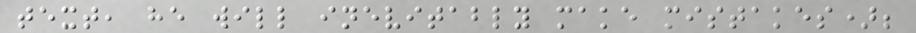text, he will inevitably make mistakes);
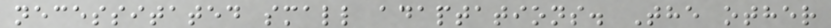necessitated small adaptations. The other
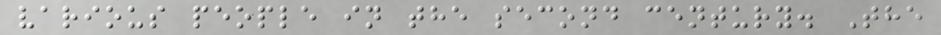various people in the second century. The
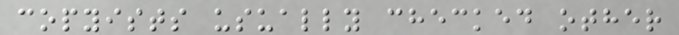copyists usually checked other
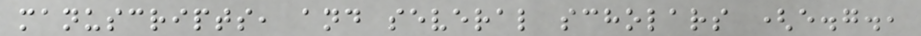manuscripts, and several scholars (e.g.,
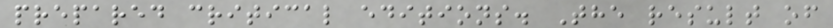prepared critical editions. The result of
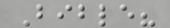Bible?
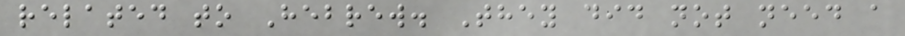related to Hebrew. They did not need a
